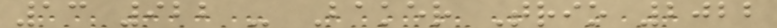13 922 - Baker Trio 2022
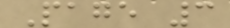Page 3
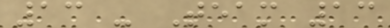13 - Team 13
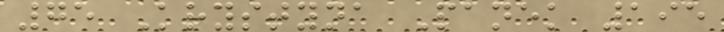75 Krystyna Panek 195
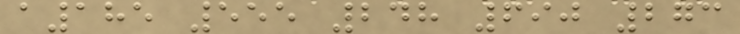a185 555 248 690 273
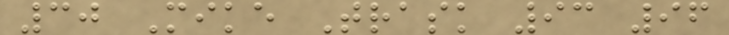30 Mike Trask 93 96
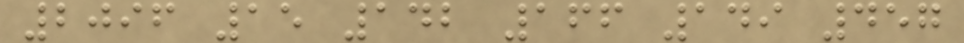2096 15 142 166 149 457
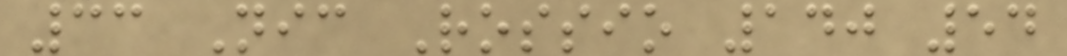33 Nic Rossio 140 54
